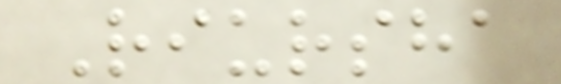Riursha
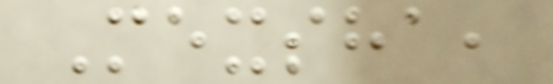Mexsha,
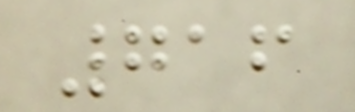716
